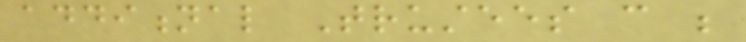additional Trustees can be
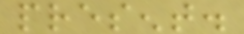present.
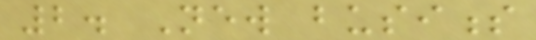2. New business
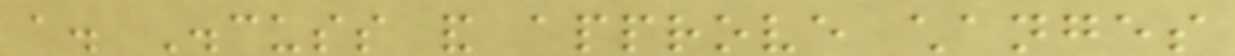a. Discuss and approve changes
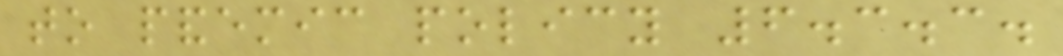to pandemic policy 6.3.3.
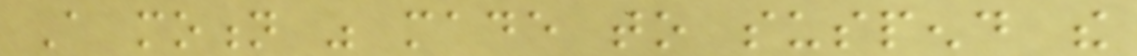A motion was made to suspend the
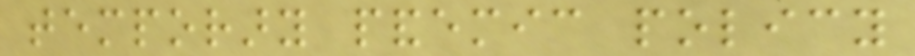temporary pandemic policy
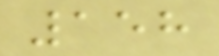158
